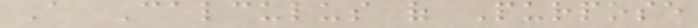A Calculus of Purpose
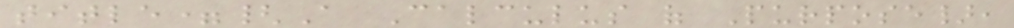title={A Calculus of Purpose},
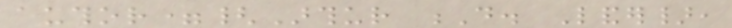author={Arthur D. Lander},
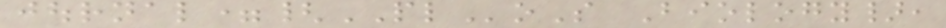journal={PLoS Biology},
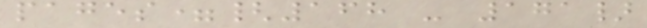pages={168 - 171}
